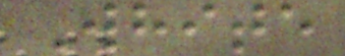White
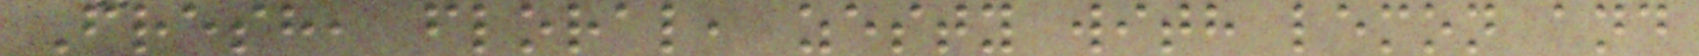Fresh, floral, zesty with lemon and
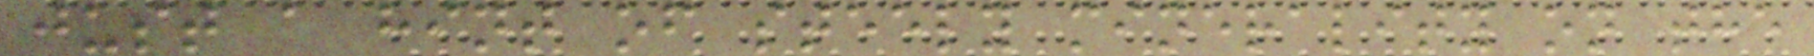just a hint of steely minerality on the
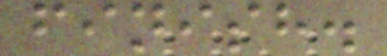finish.
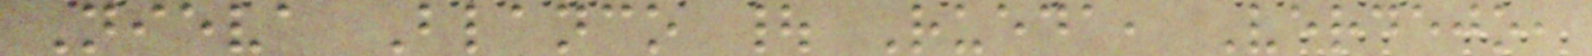Nieva Blanco | Rueda, Verdejo,
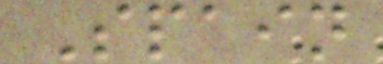Spain
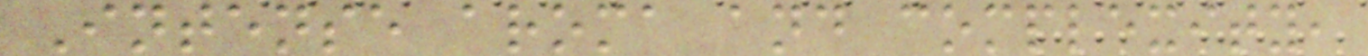Intense aroma and complexity,
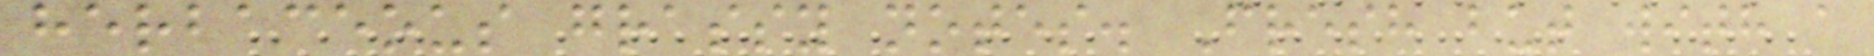herbaceous grassy notes. Fresh but with a
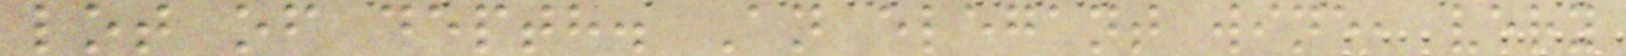lot of depth. An elegant wine, very
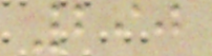290
